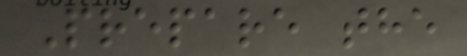Prepare the
